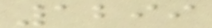1299
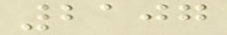2107
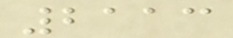2113
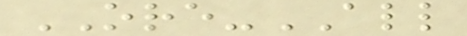ORE-ALL
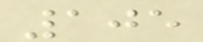105
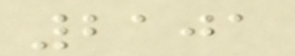2101
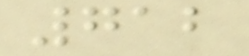712
